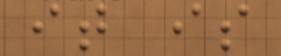it is
